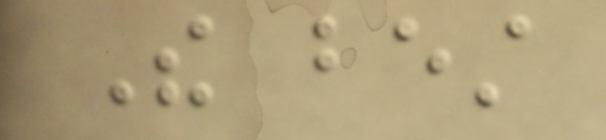The best
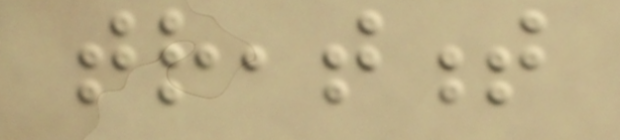treatment
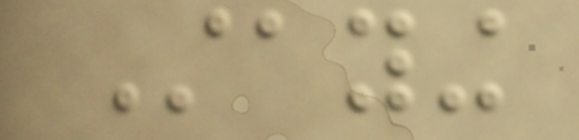Staying
